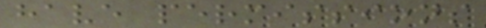have permissions
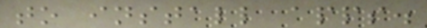to install apps.
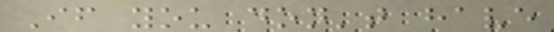If you don't have
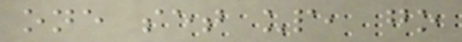one set up, go
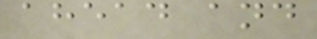ahead and
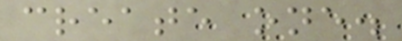create one.
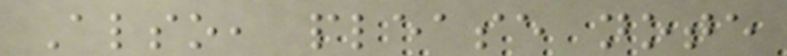Also, please note
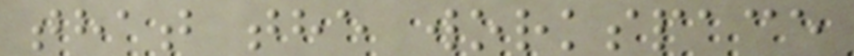that the workspace
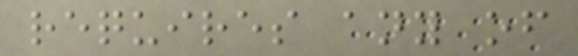requires any of
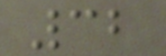32
